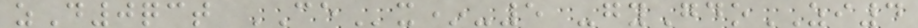zD0qct CEx*-5 -gyGdoZI4
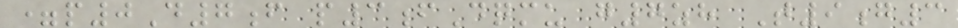=p0D7f p3fDqmu g7zh T9g3
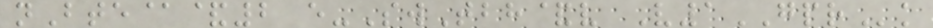nBte@&2 e-SwTbh&v V1GPRk
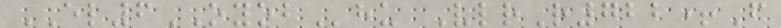EL6OYOBhu VlrR722+F
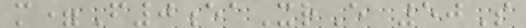m=F0eaXrE 50S
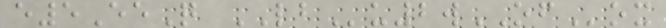e5EeQ LBu2wOFox
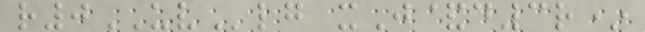r0UVlg xJ&d3r*
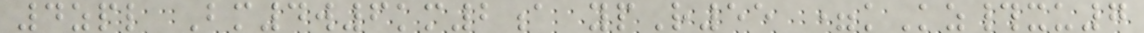4zpl Bm4w6km2a ypR55 =kKz#xu7
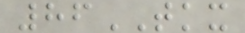86TKX
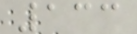133
